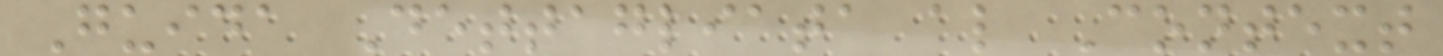Guida Dettagliata al Context
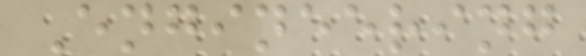Engineering
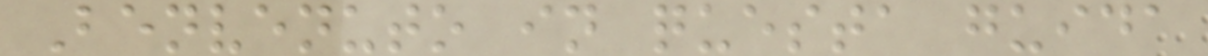Benvenuto in questa guida
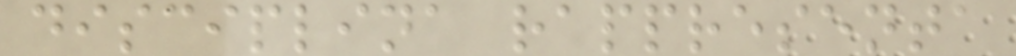disciplina rappresenta
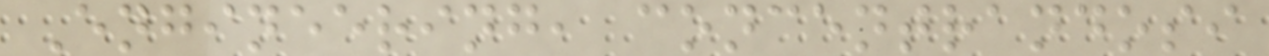Engineering, concentrandosi
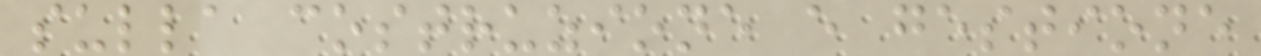sulla costruzione e gestione
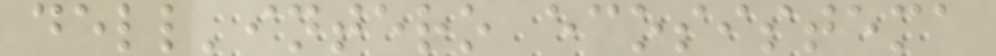dell'intero ecosistema
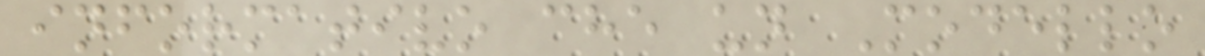informativo che un Modello
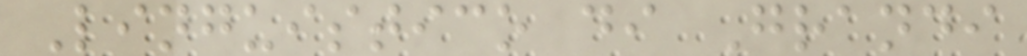Linguistico di Grandi
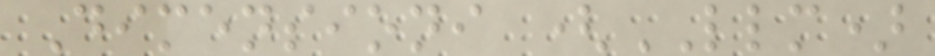Dimensioni (LLM)
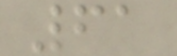61
